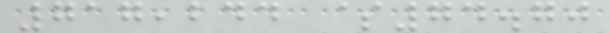717,244 $74.70
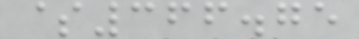$366.75
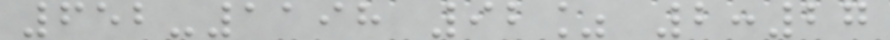652-1198 92% 2:27
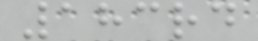183rd
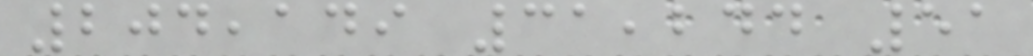204,149 31,244 51
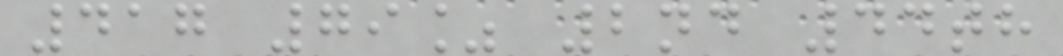417 79% 2nd 44th
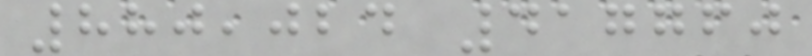880,024 417760
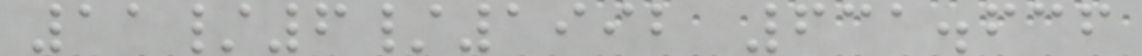11/6/1992 631.636
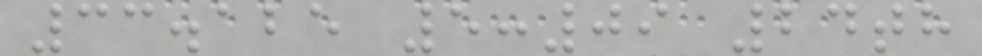33.125 5:09 24th
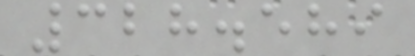328.589
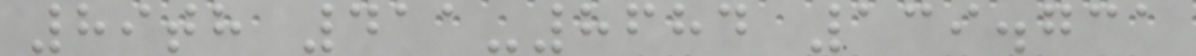89th 411-8684 139.731
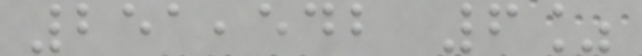251,542 6%
